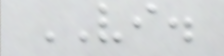VI.
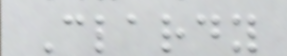Clardy
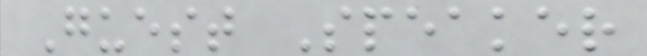Guest Speaker
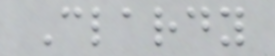Clardy
